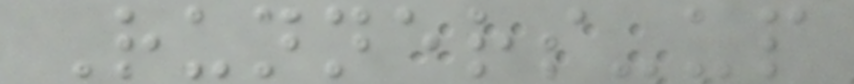Runners-up
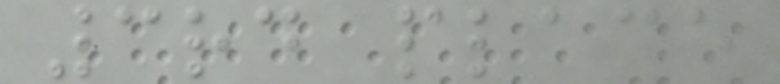3rd place
